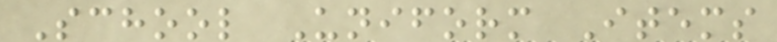School Uniform Items
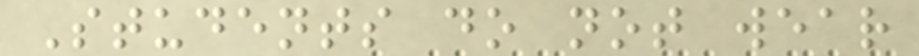Students do not wear
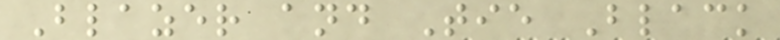Blazer and Tie Black
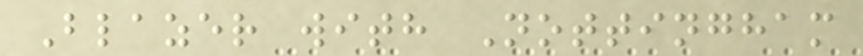Blazer with Nottingham
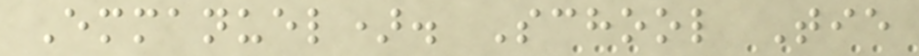Emmanuel). School Tie
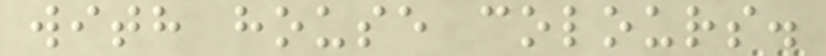with house colours.
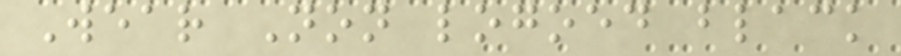Wear Non logoed black
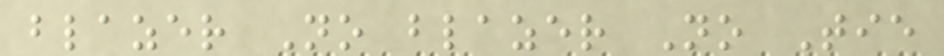blazer No blazer No Tie
